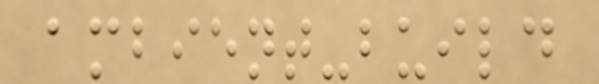ambient-build
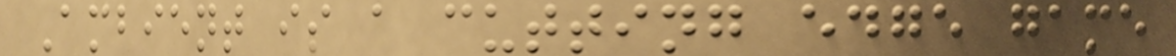Ambient is a cutting edge game
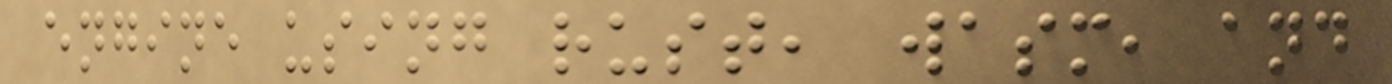engine using rust, wasm, and
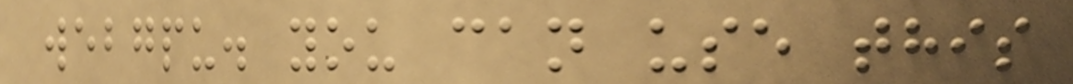webgpu. you can use this
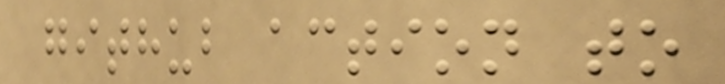github action to
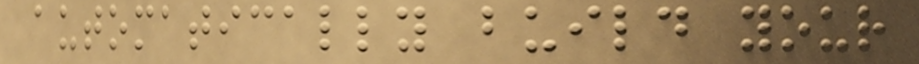automatically build your
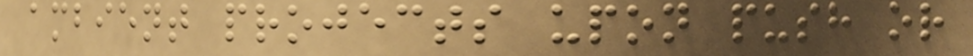ambient projects upon push or
